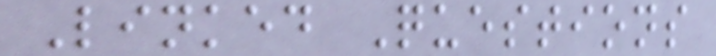Linked Questions
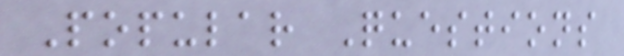Popular Questions
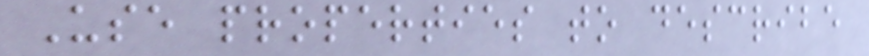Use properties to describe
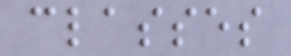classes
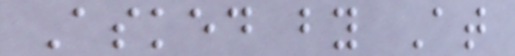Asked by At
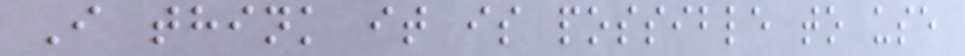I think it is possible to use
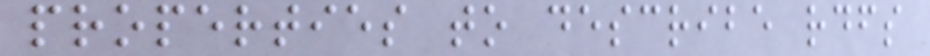properties to describe rdfs
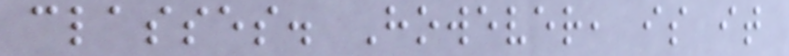classes. However, is it
